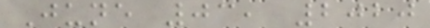June 03, 2020
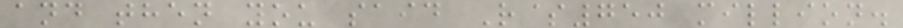and then you said R$750 million.
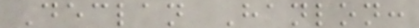Declan Hanlon:
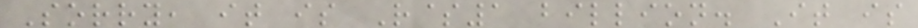Sorry, it is R$1 billion. It is
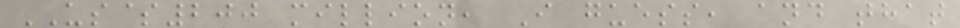US$200 million, I guess, and that
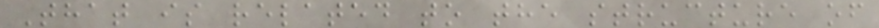That is related to the structure of
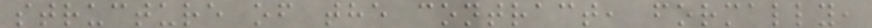structure of the contract, formally,
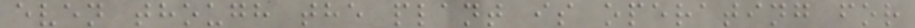even though the plant is operating for
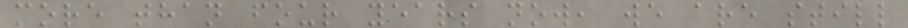more than four years now, we are still
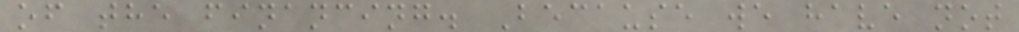of the financing. Because we have not
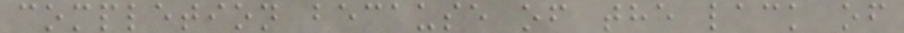completion because of the lack of
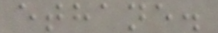ethane.
